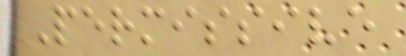Permissive
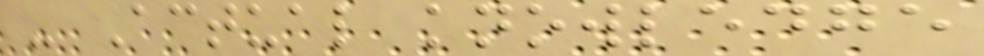- Actual knowledge
